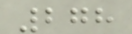278
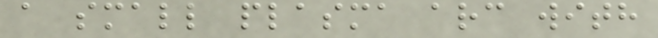a small plasma arc with
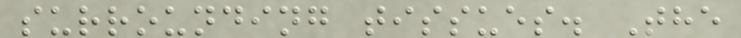surrounding tissues. The
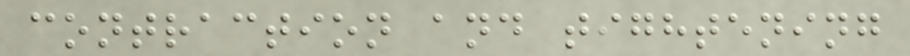contraction and tightening
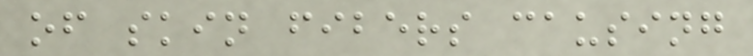of skin fibers causing
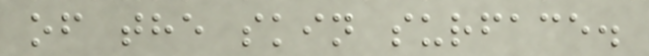of the skin surface.
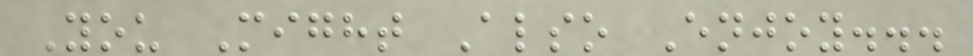You Might Also Enjoy...
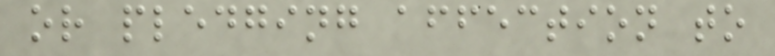or pledging affection to
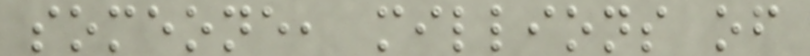someone, millions of
